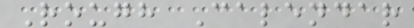Rough Calendar
